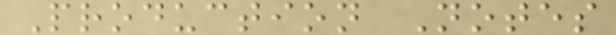Production Notes
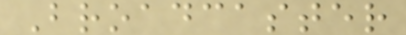Broadcaster
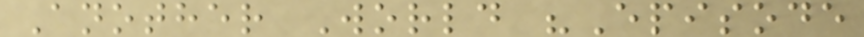Another World "Episode
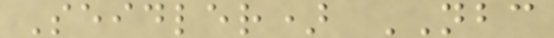Seidler) NBC
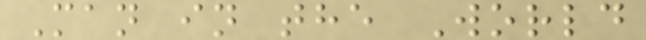Man in the World
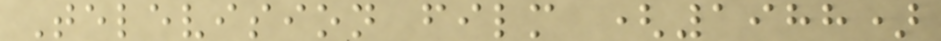Television film (1988)
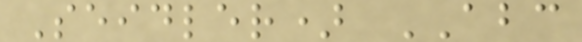Seidler) ABC
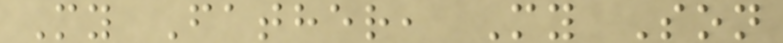My Father, My Son
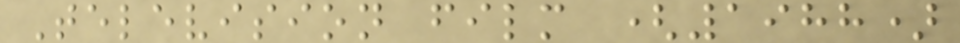Television film (1988)
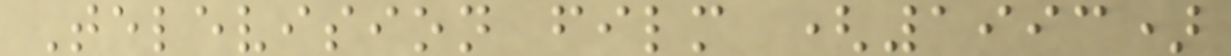Television film (1993)
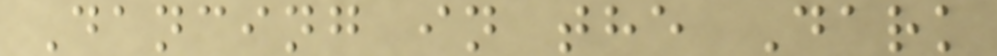Dancing in the Dark
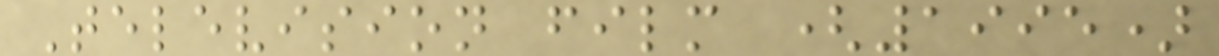Television film (1995)
